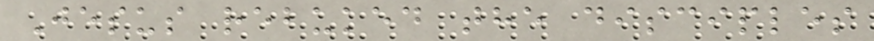Jesus rebuked the disciples
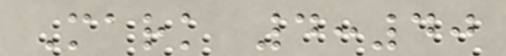Mark 4:40
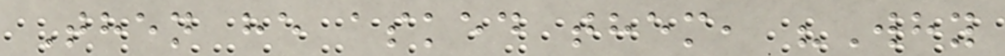Then he asked them, "Why
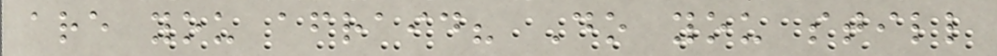are you afraid? Do you still
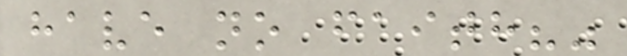have no faith?"
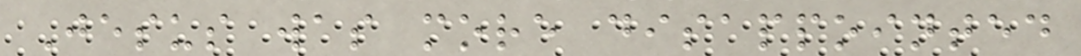Jesus was more disappointed
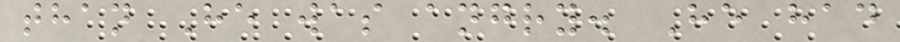than He was angry. He had
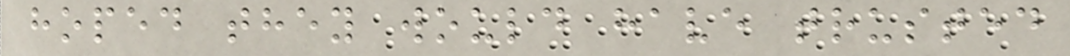hoped they would have trusted
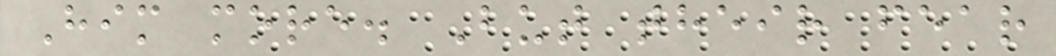Him more. But their fear
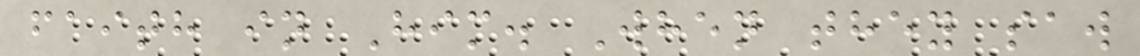faith in Him. When they saw
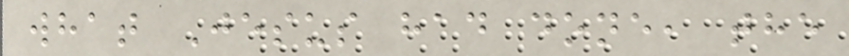what Jesus had done, the
